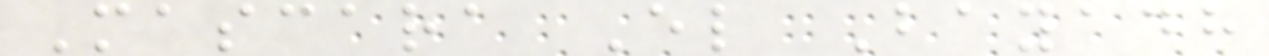Mascara El Bayadh
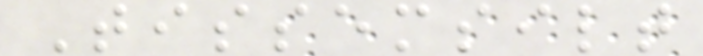Tissemsilt
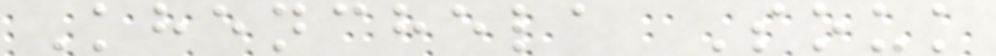Khenchela Souk
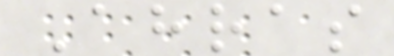Ahras
